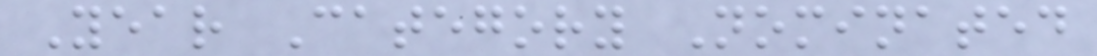Year Category Nominated
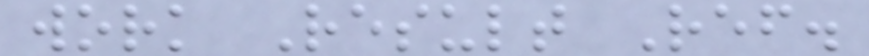work Result Ref.
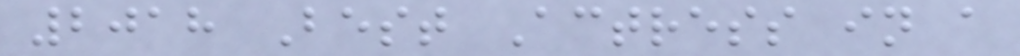2018 Best Actress in a
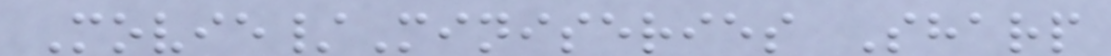Movie/Miniseries Sharp
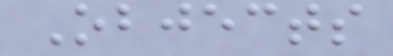Objects
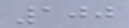100
